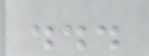...
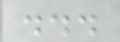...
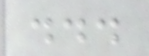...
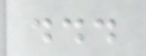...
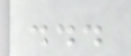...
